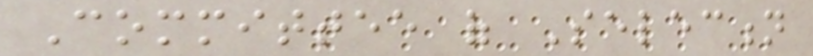Committee of Selection
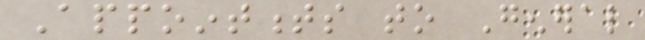Appointments to General
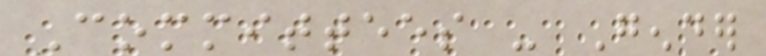Committees - Gender
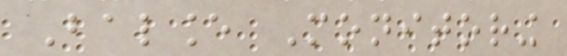Balance Monitoring
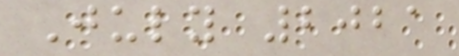July 2021
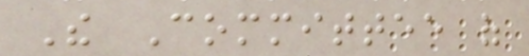The Committee of
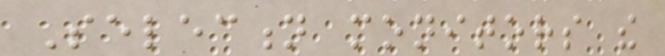Selection monitors the
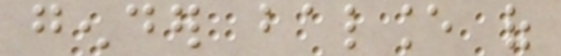gender balance of
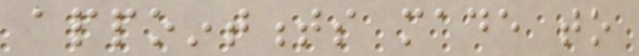appointments made to
